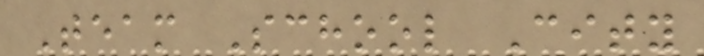Team School City
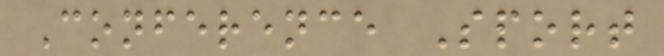Conference Sport
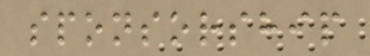sponsorship
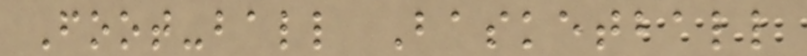Foot-ball Basketball
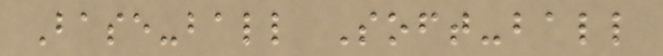Base-ball Soft-ball
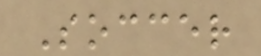Soccer
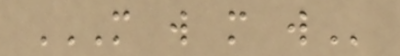M W M W
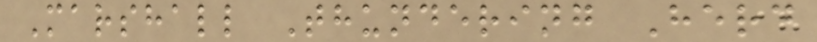Marshall Thundering Herd
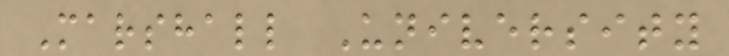Marshall University
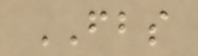FBS
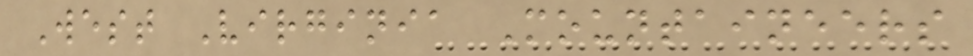West Virginia Mountaineers
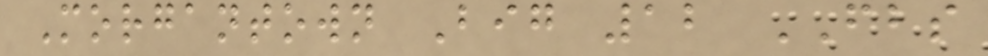Morgantown Big 12 FBS
